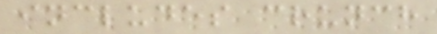includes crunch
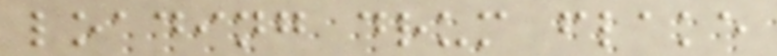loading drum flake
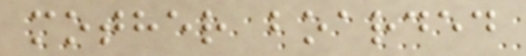mother boarded
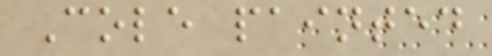Cole painted
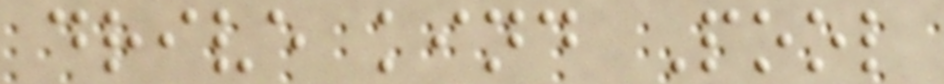drive kind Pool
